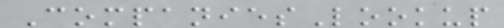CompaniesLookup
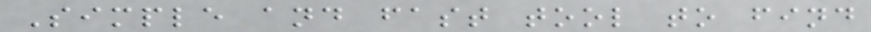Simple and fast tool to find
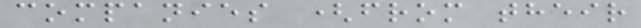companies (from their
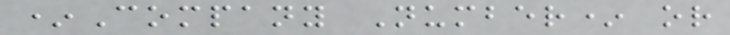*Company Number* or
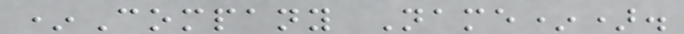*Company Name*).
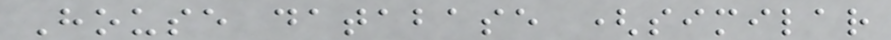House database (similar
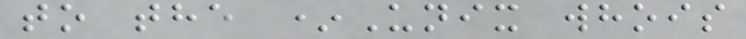to the *Unix whois
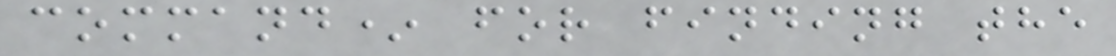command* for finding the
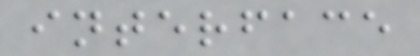interface
